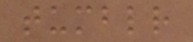tumblr
